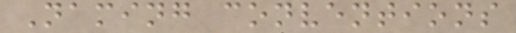Naming conventions
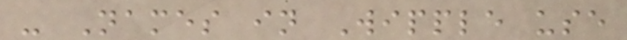- Names in Wipple use
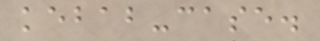kebab-case.
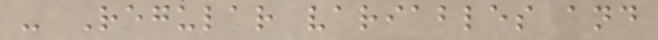- Regular variables and
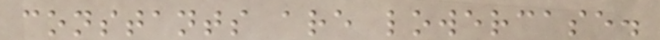constants are lowercase.
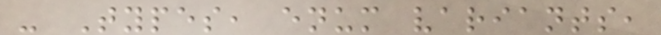- Types, enum variants,
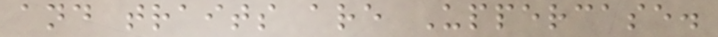and traits are Uppercase.
